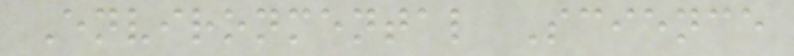Environmental Science
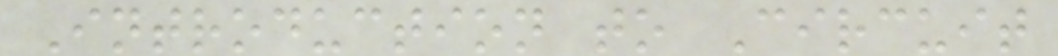Introduction to Circuit
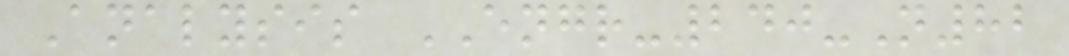Analysis ENGR-240-N82
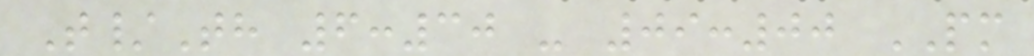T/Th 6:30 - 09:00 PM
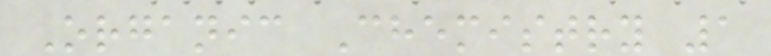Organic Chemistry 1
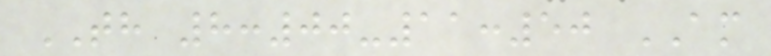TH 8:00-11:50 AM
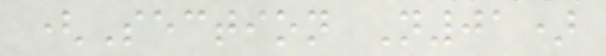(Section N01)
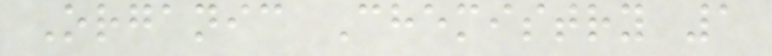Organic Chemistry 1
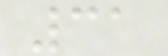31
